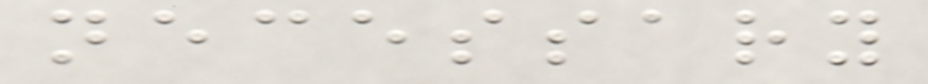necessary
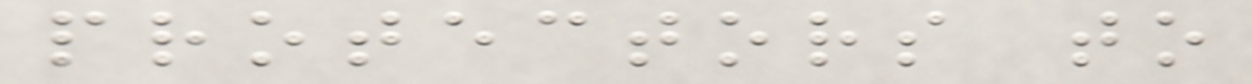protectors to
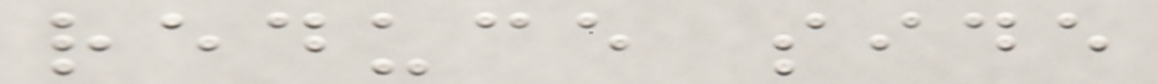reduce side
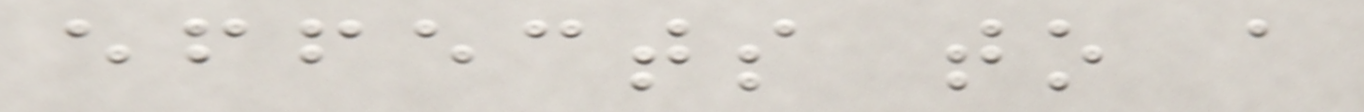effects to a
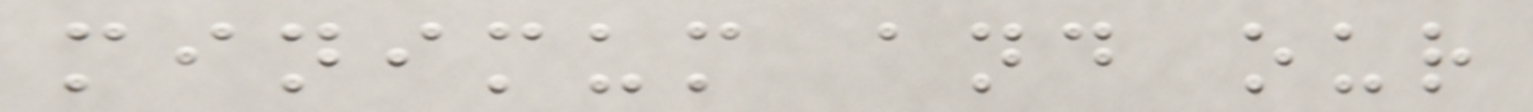minimum and our
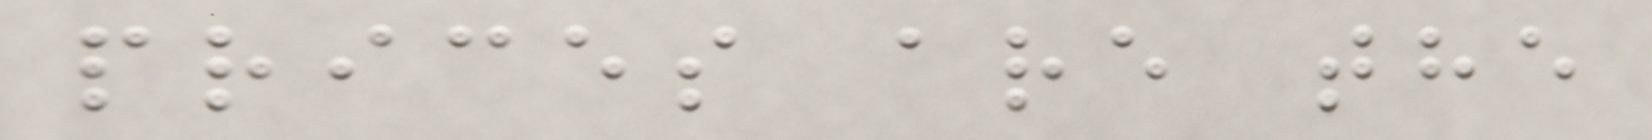prices are the
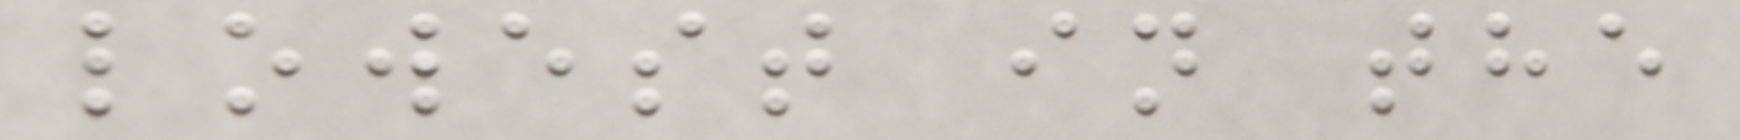lowest in the
